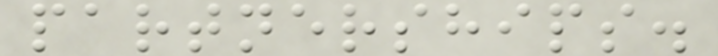partnerships.
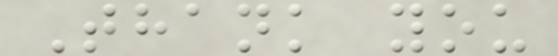Thank you
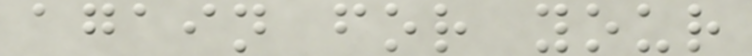again for your
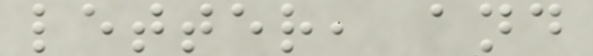letter, and
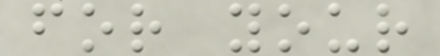for your
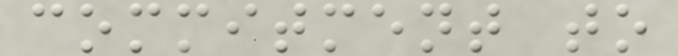commitment to
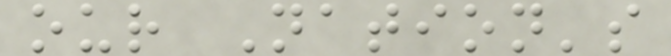our Nation's
